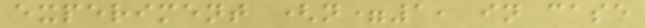experiment (n=1, in case
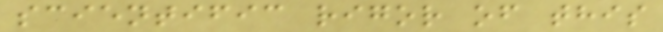scientific rigor of this
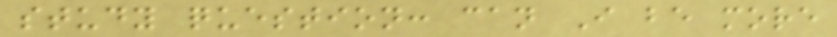study question: can I be more
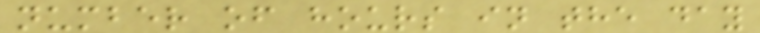number of hours in the day
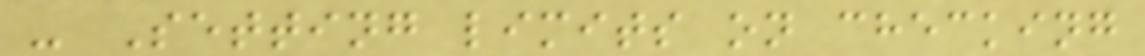- Setting limits on checking
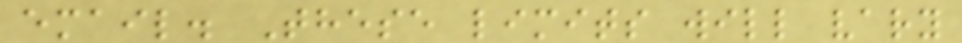email. These limits will vary
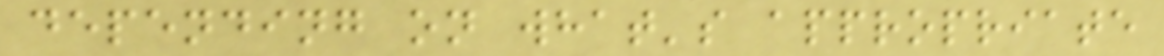depending on what's appropriate
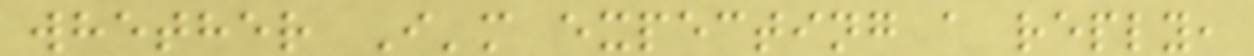whether I'm expecting a reply,
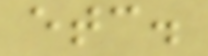etc.
